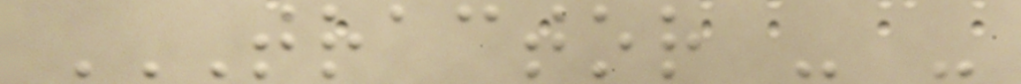TRACTOR - -
